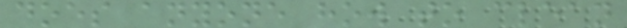does anyone how to clean
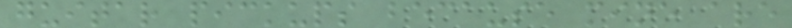guitar pickups because mine are
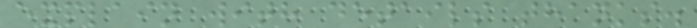explain with details thanks.
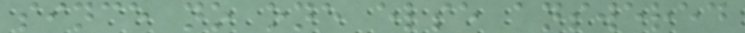since no one else answered
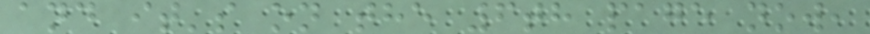and it's on the 6th page now,
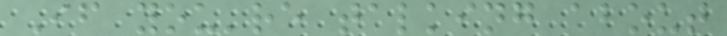If you're talking about
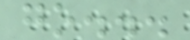go...
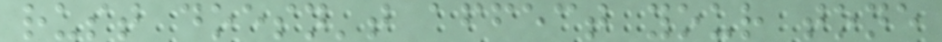rust doesn't affect your tone
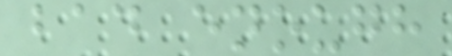bad enough
